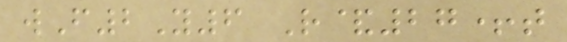wF2Y6 R&27+t
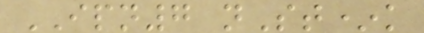IPN7 nSt*k
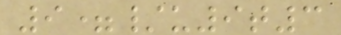9=/u9t3
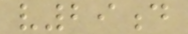v29d
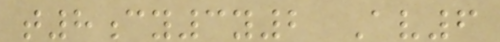t8cy3y2 Av6
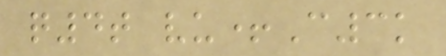q4t vu+C3k
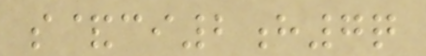s&ci2h7q
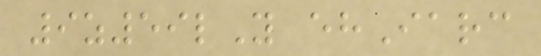9z59lY ehIarc
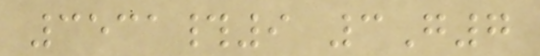3531#9 3G7
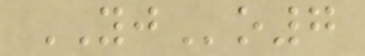YJo7
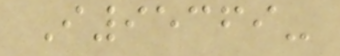I95369-
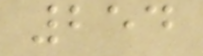254
